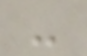-
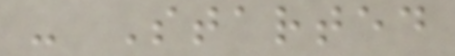- Started
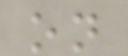on
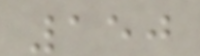150
